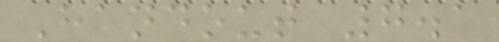Handout 7.1
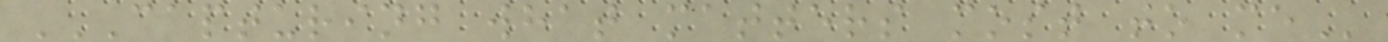CAPTURING WHAT MATTERS MOST TO ME
